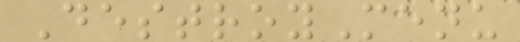DestroyMenu
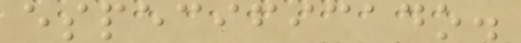especificado.
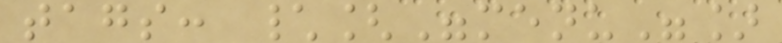tags: \["menu"]
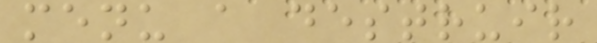menu a destruir
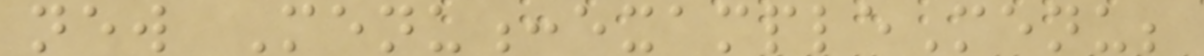new Menu:exampleMenu;
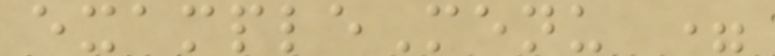exampleMenu =
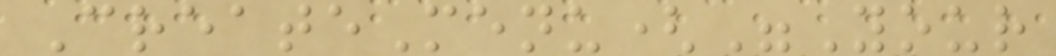CreateMenu("Your
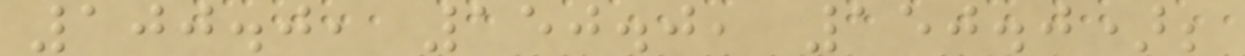100.0, 150.0, 150.0);
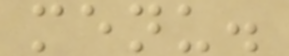menu.
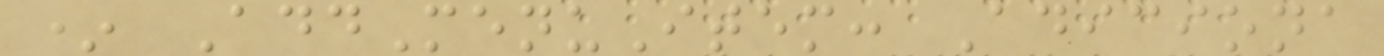* AddMenuItem: Adiciona
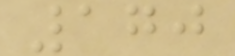170
